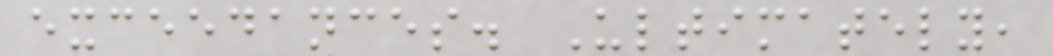exceedances. Ultimately,
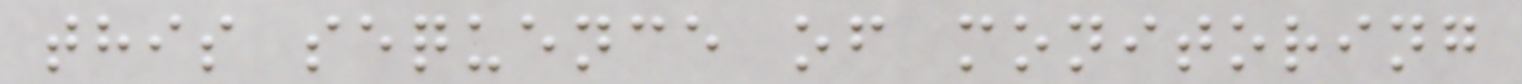this sequence of monitoring
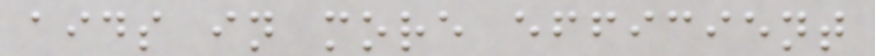aids in more efficient
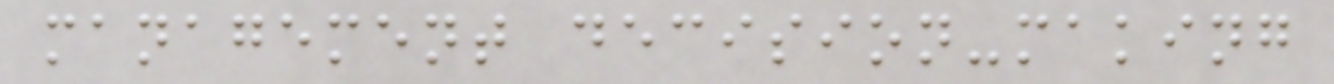management decision-making
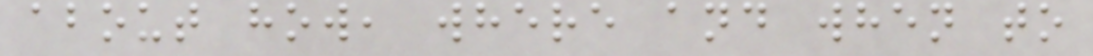about how, where and when to
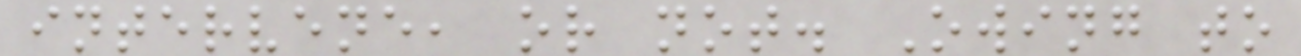intervene, or not. Owing to
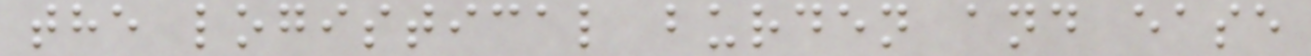the logistical burden and ease
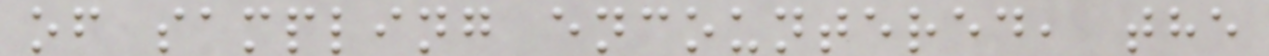of sampling encountered, the
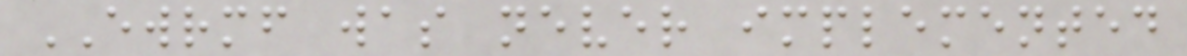EWRMF was never implemented
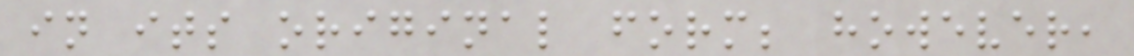in its original form; however,
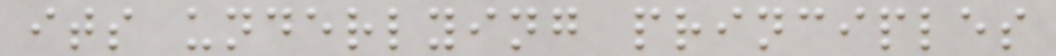its underlying principles
